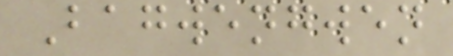Bagwengwen
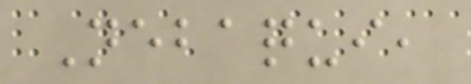Nebaqui,
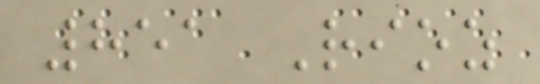851 Rioz
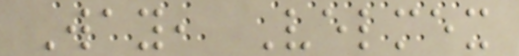Way, Velmex
